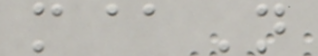m@N
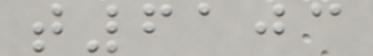t6103
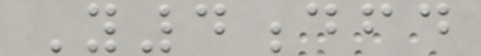Y4dfd
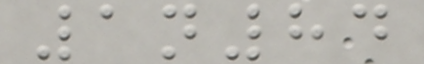1n84
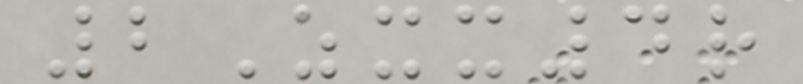2Zxx4r
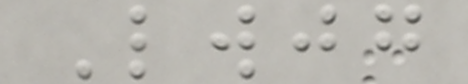Lwjg
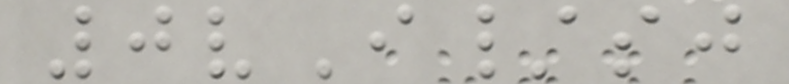0vI/sj
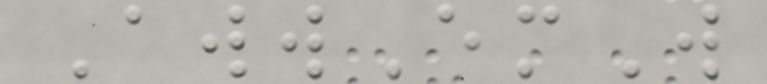AwwEmW
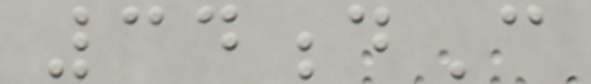34dC
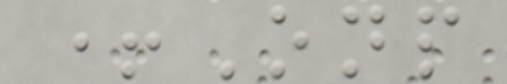+Onp
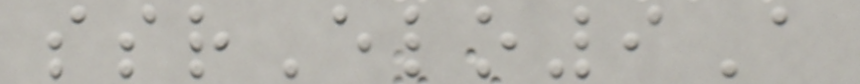ssrElo9A
